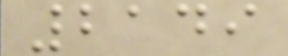2149
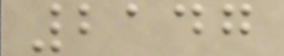2147
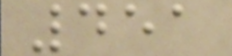451
